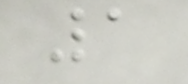1
